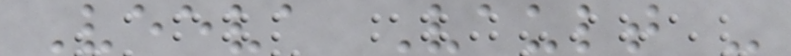Veeva Vault -
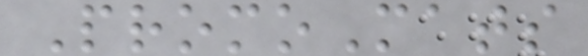PromoMats
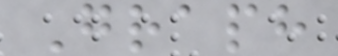Graph
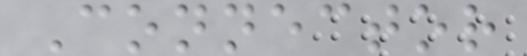Connector
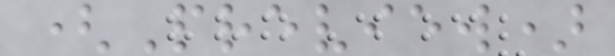(Preview)
